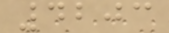4203
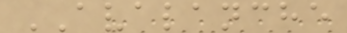AVALANCHE
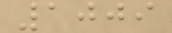1009
